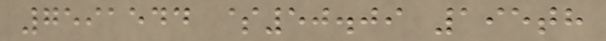7591544 $50.09 195th
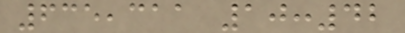635,311 10:42
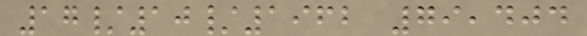17/10/1962 79,404
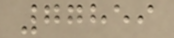77859
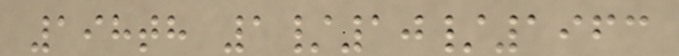198th 1/10/1963
